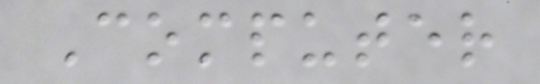Computer
